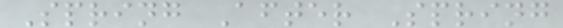Spring After Spring
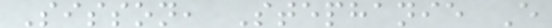Sisson, Stephanie E
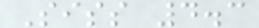Siss 4.3
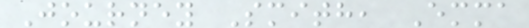Journey Smith, Emma
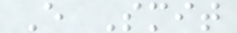E Smit
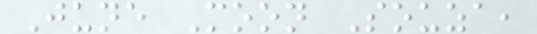June Moon Souza,
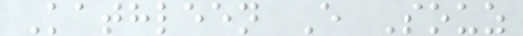Kathleen E Souz
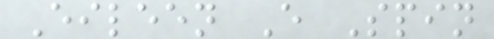Eileen E Spin
